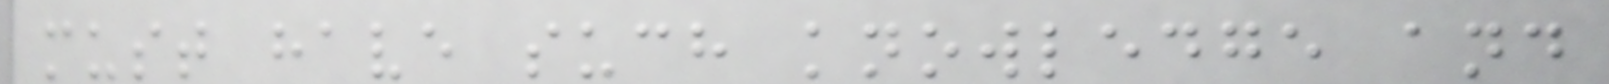must have such knowledge and
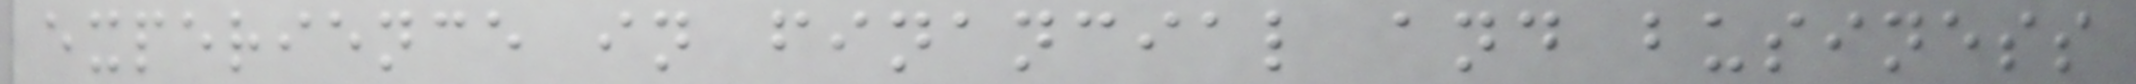experience in financial and business
